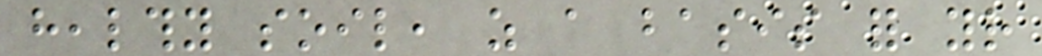healthy soil, as a basis for your
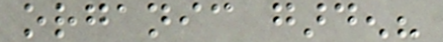organic garden?
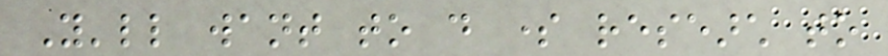You'll want to do some research to
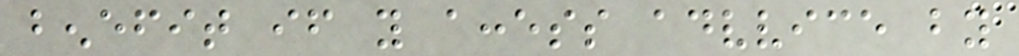benefit if you access advvice by
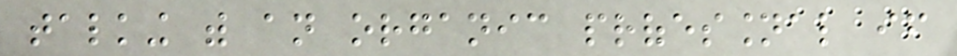talking with an organic professional if
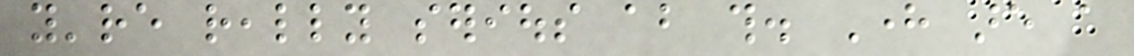you're really serious about this. Here are a
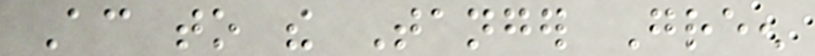According to the Tanger Green
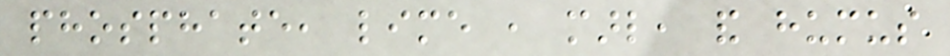phosphate, lime , marl, and humus
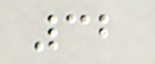32
